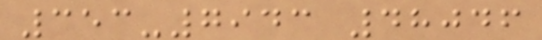353-7943 48046
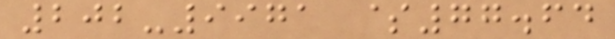202-9971 $77.64
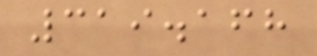319.168
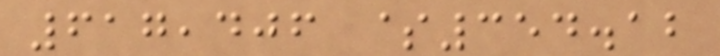617,406 $354.12
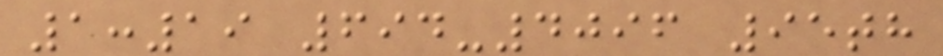1:19 694-4096 95th
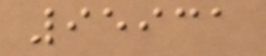95931
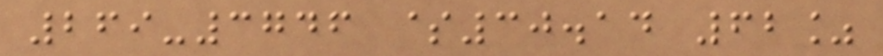269-3746 $30.14 62%
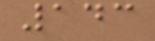143
